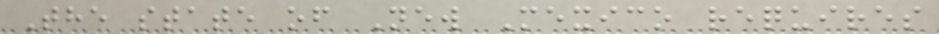The state of New Mexico requires
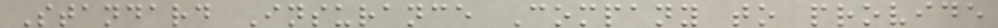Standard Insurance Company to provide
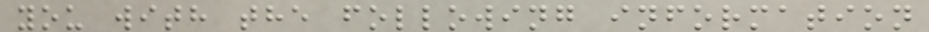you with the following information
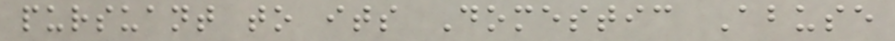pursuant to its Domestic Abuse
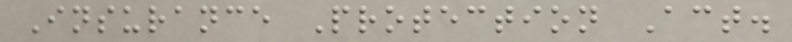Insurance Protection Act.
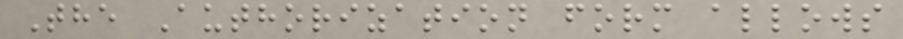The Authorization form allows
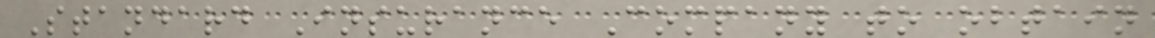Standard Insurance Company to obtain
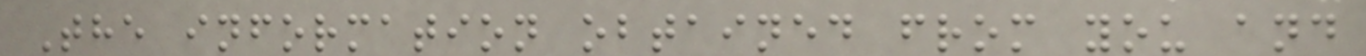The information obtained from you and
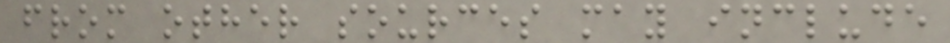from other sources may include
